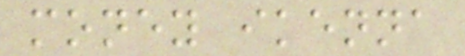money ikenna
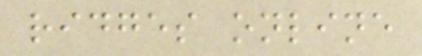ridges online
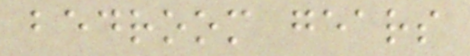bedroom gears
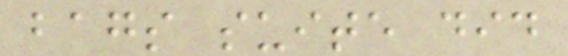bags suite did
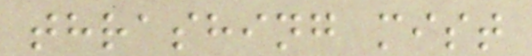thrashing mist
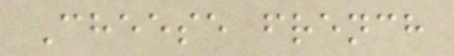Cheese french
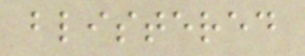blistered
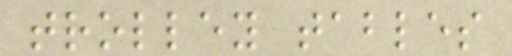trolley tables
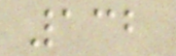132
